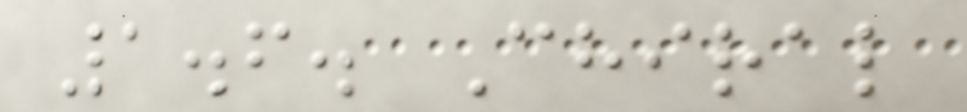1.6. Chiral
